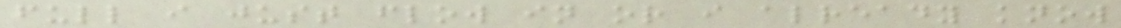full i just flow in or i already know
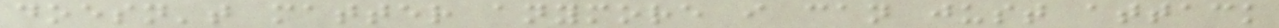doesn't matter anymore i can just attack
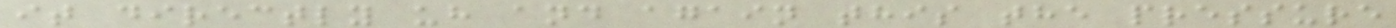it directly uh and again this the pressure
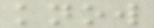know
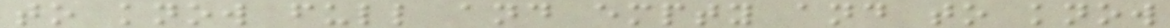to know full and empty and to know
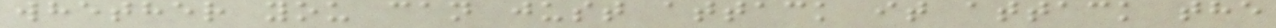whether you can just attack it attack the
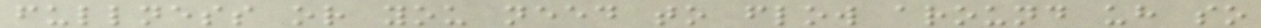fullness or you need to flow around uh so
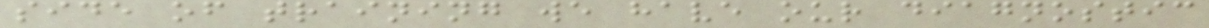side of training we have our diagnostic
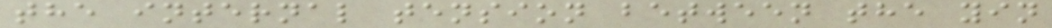the internal tension between the yin
